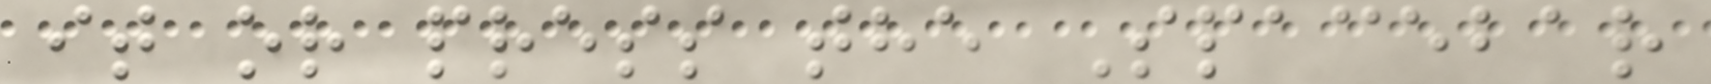it or press the Spacebar
